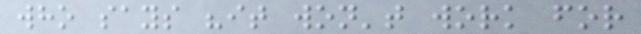who says "it won't work for
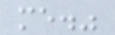me."
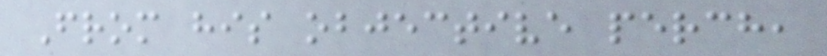From his objective perch,
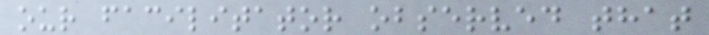our facilitator observed that
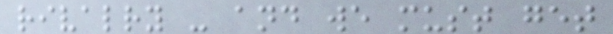rivalry - and we must get
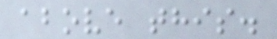above this.
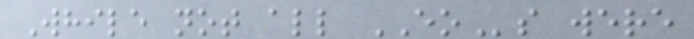While not all EOs were
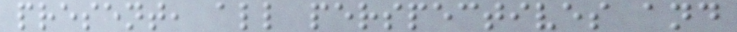present, all perspectives and
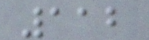112
